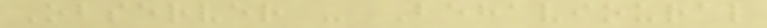Observer - Behavioural
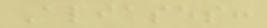Aliases:
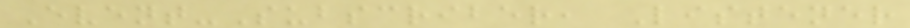Event-Subscriber, Listener
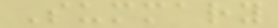Summary
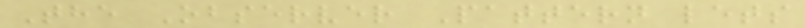The Observer Pattern lets
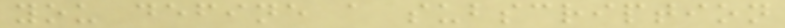you define a subscription
